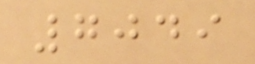7049
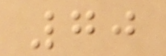70
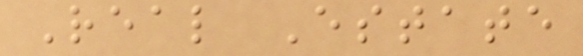Real Estate
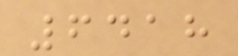6418
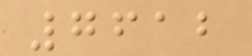7612
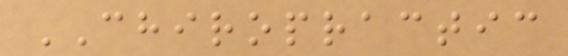CHIROPRACTIC
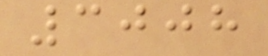3008
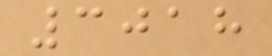3018
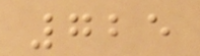725
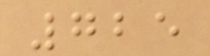725
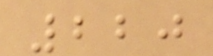220
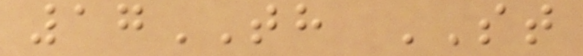17TH ST
